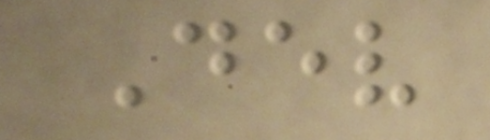Dev
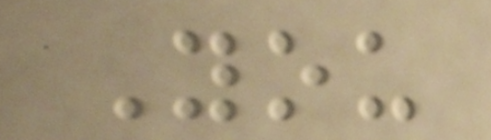You
